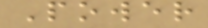Power
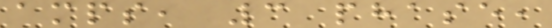amps, 3 phase,
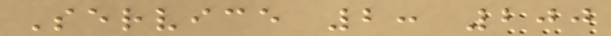Service 2: 200
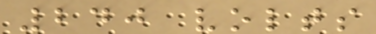240 volts
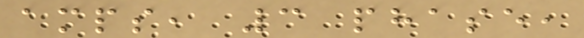amps, 3 phase,
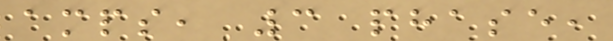amps, 3 phase,
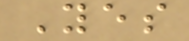Yes
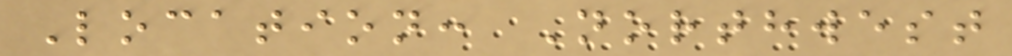Location: Northwest
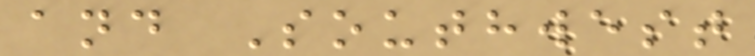and Southwest
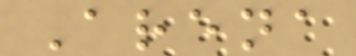Arena
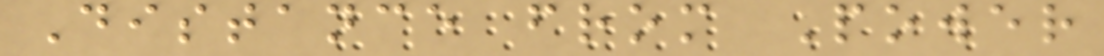Distance from Power
